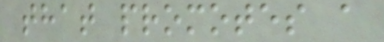that promotes a
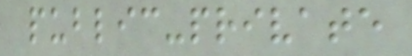public-private
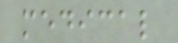medical
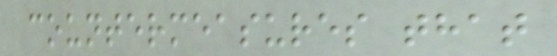countermeasures that
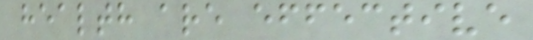health are effective
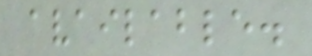available.
